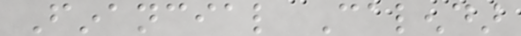Financial Calendar
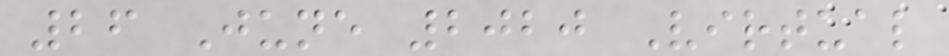26 June 2020 Virtual
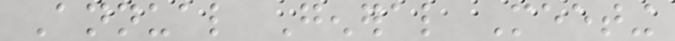Annual General Meeting
